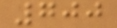700
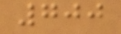700
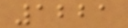1221
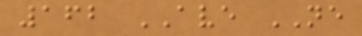162 AVE NE
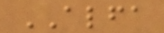ALFA
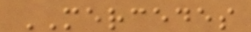MERCEDES
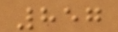857
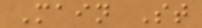Main St
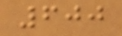600
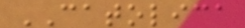CATOLICA
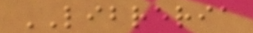LIBRERIA
